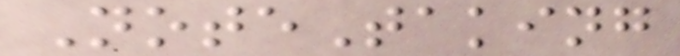NoteTaking
